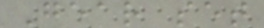Gear set
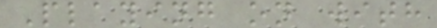Playing on with
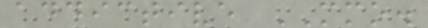addictive MMO.
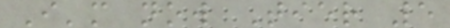I'm now Tier 5
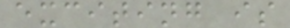exciting is
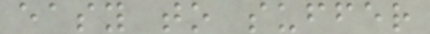easy to suffer
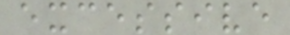excessive
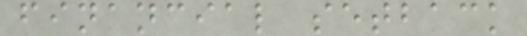financial setback
